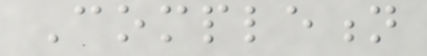Completion
